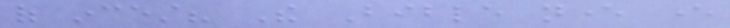of incest? The Bible never ever
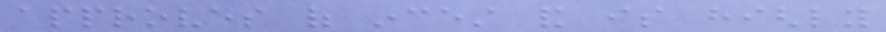approves of incest and is highly
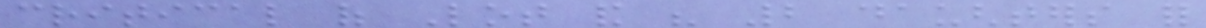critical of Lot and his 2 daughters for
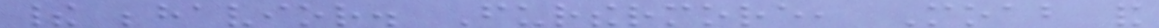their behavior. Furthermore, Moab and
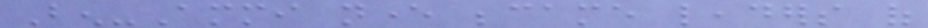Ben-Ammi never became leaders of
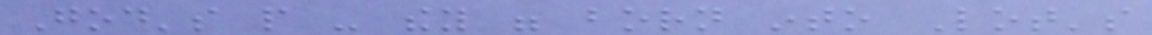God's people - they were born into Lot's
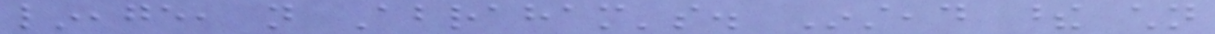lineage, not Abraham's. Instead these children
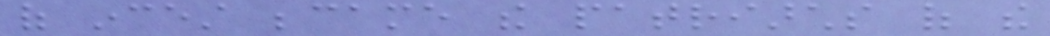of incest became the patriarchs of the
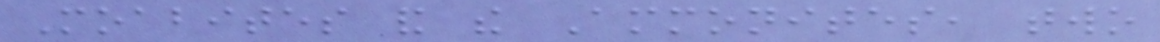Moabites and the Ammonites, two
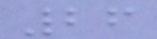26
